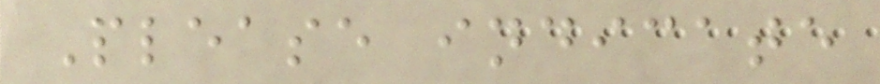Please indicate
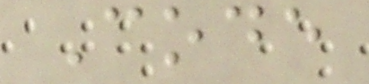Code
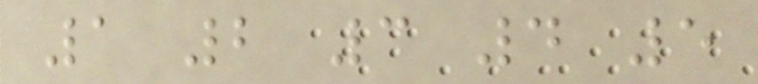1 2 3 4 5
